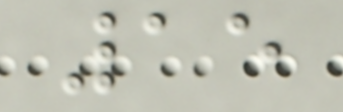15
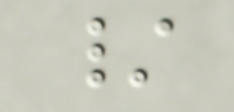/
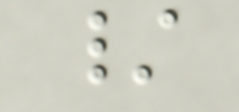/
